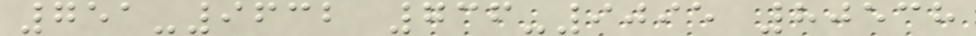751-9632 736-9095 80538
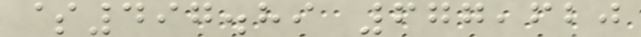$497.89 677,620
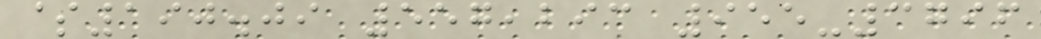$190.09 557,293 955-3796
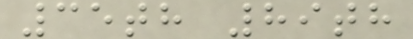35th 89th
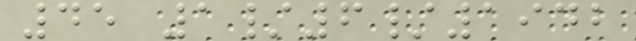45 1/6/1942
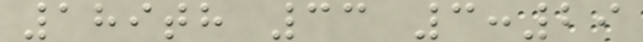189th 33 3:29
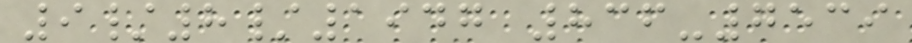9/8/1947 836-7539
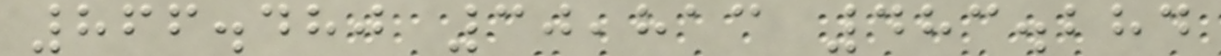866.480 30,813 483.284
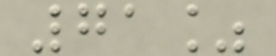71%
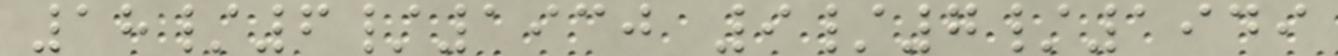18/6/1930 9/7/1949
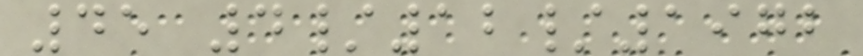45 4/12/1972
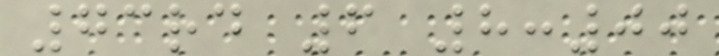73rd 6 8:00
